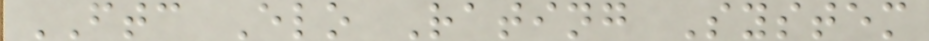FTC Elo Rating System
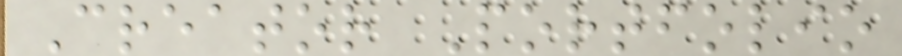Creator Portfolio
